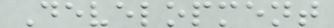Development
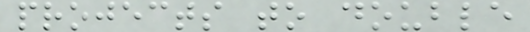projects to double
